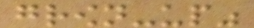grown-up"
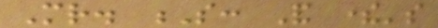Mr. S: And there's
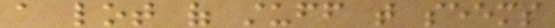a lot of stuff that seems
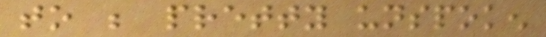to be pretty unspoken
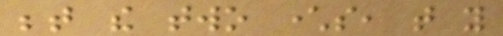between the two characters, that you
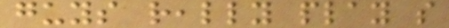guys really play so
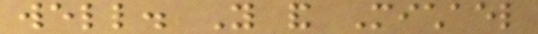well. You and Michael
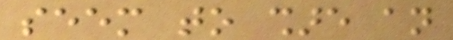seem to share an
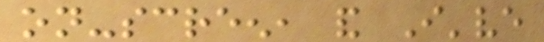on-screen, and I've
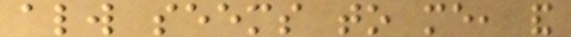always seems to me, and
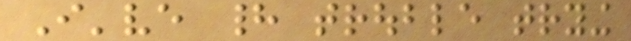I've had trouble trying
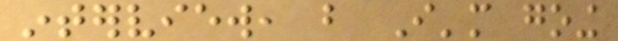interview, but I'm going
